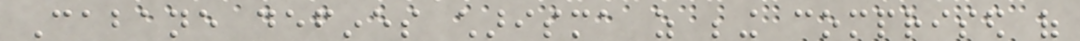Cabane defines charisma as being comprised of
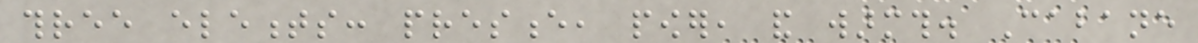three elements: presence, power, and warmth. Cabane
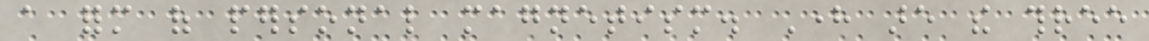a form of personal magnetism. Here are the three
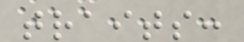traits:
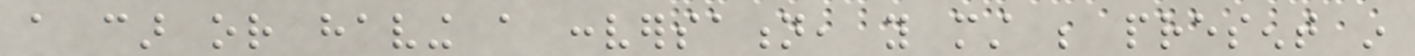a car or having a conversation, you must be present in
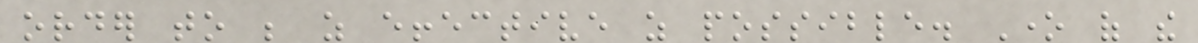order to be as effective as possible. One of the
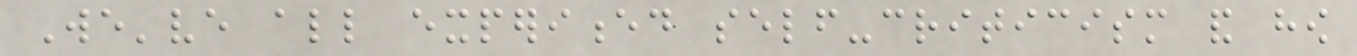We've all experienced self-criticism and how
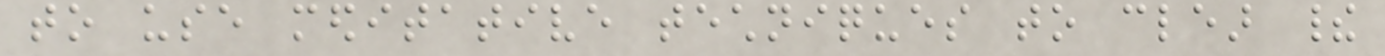to use meditative techniques to clear their
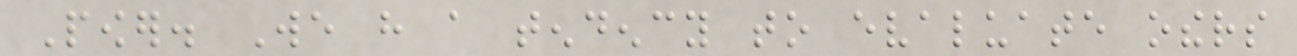Power. We have a tendency to evaluate others
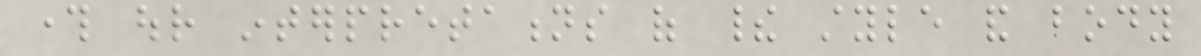through our interpretations of their style and body
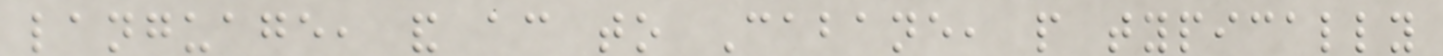language, and according to Cabane, people typically
